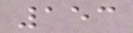153
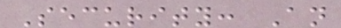Security: An
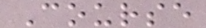Course
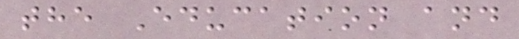the Education and
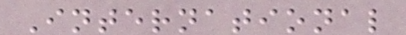International
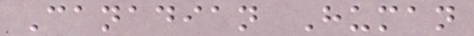Canadian Human
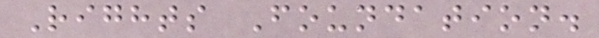Rights Foundation.
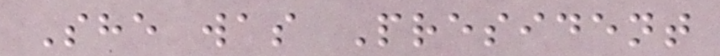She was President
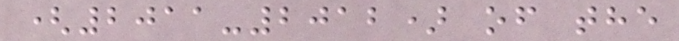(2011-2012) of the
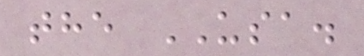the USA.
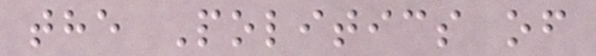the Politics of
